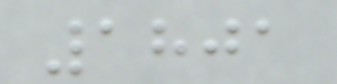1801
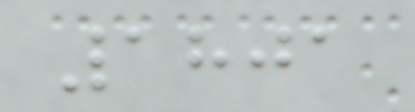1801
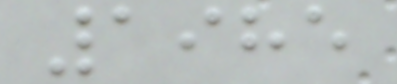1985
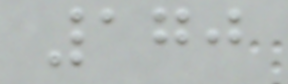170
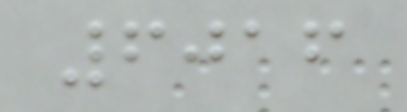6016
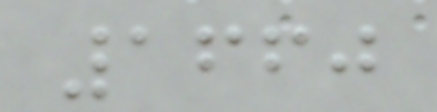1660
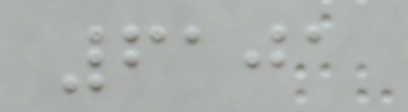6101
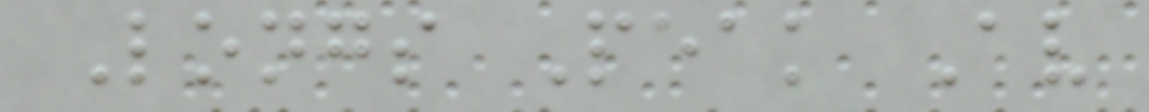Longs Peak Av
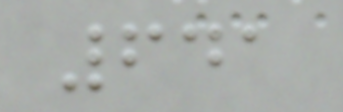641
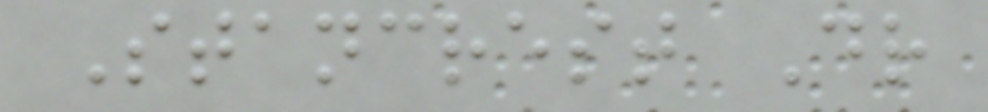Stancrest Dr
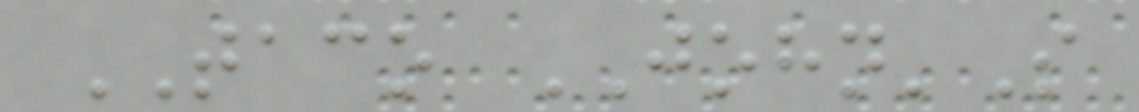TACO JOHN'S
